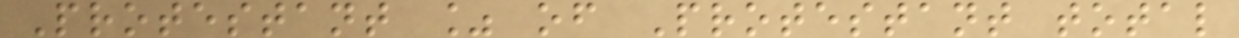Protestant % of Protestant total
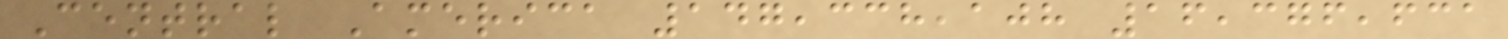Central America 147,338,108 16,376,631
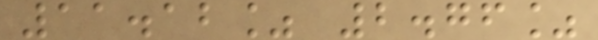11.12% 2.76%
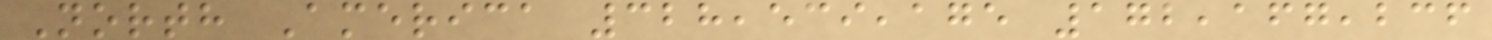North America 328,539,175 172,167,236
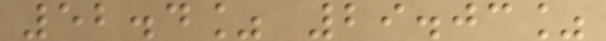52.4% 29.03%
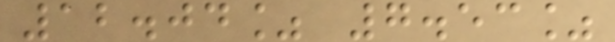12.04% 7.53%
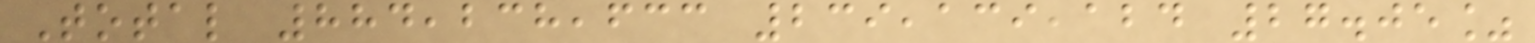Total 884,238,633 239,139,124 27.05%
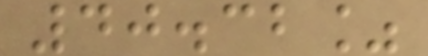40.32%
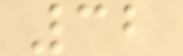32
